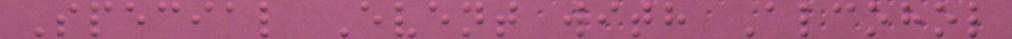Special Event with Alcohol
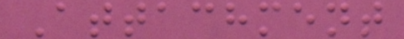Attachment
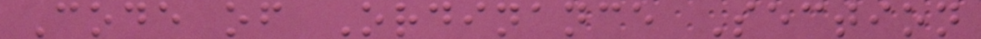Code of Ordinance Section
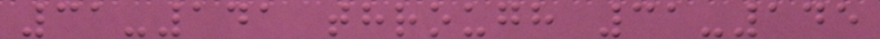31-141 through 31-145
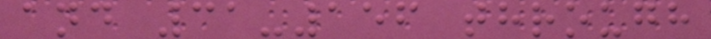and 31-156 through
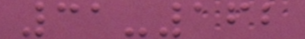31-162
